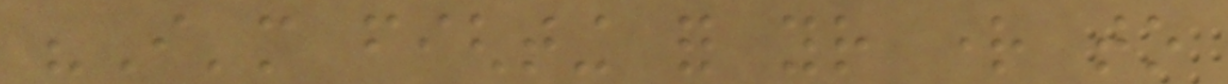"I'm fighting for your right to
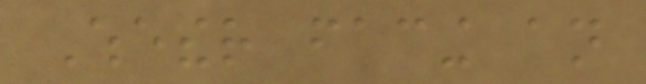Whether facing an
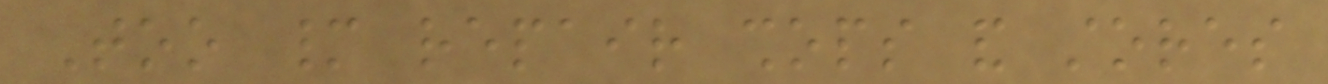Too many repair shops and stores
